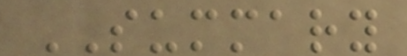SUMMARY
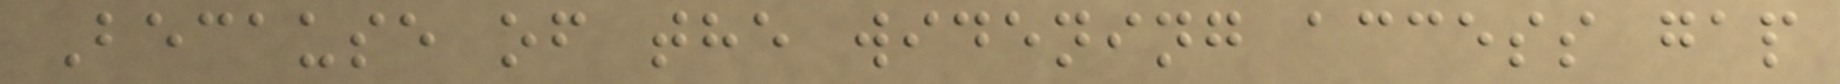Because of the widening access gap
